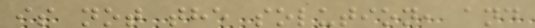is not the solution, and
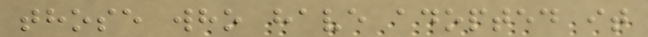those who have adopted it
